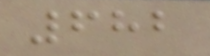682
